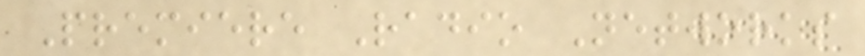Premiere Radio Networks
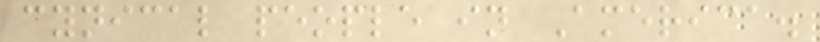cynical people in America.
